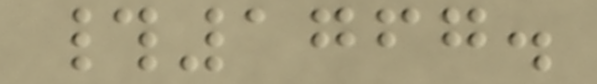#1767.
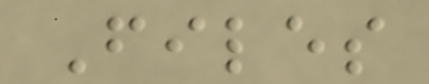Files
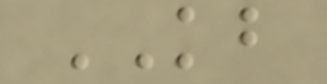KB
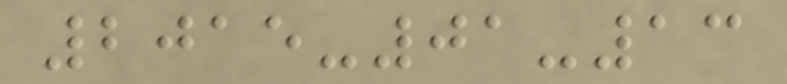2015-01-13
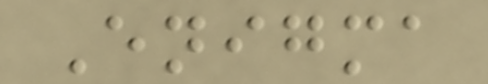Enigma
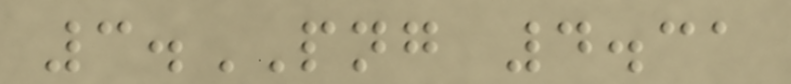3.PNG 4.31
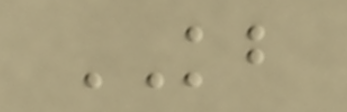KB
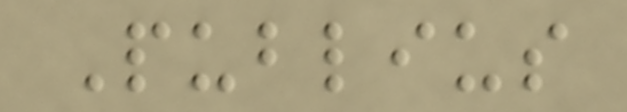Publius
